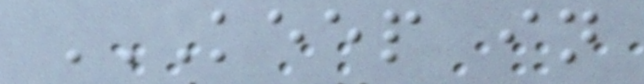KEEP IN
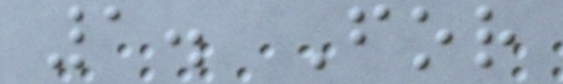1. For
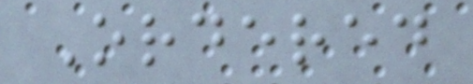Ordered
